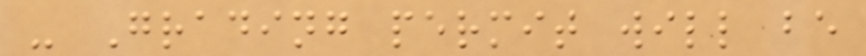- Grading permit will be
